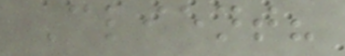Client?
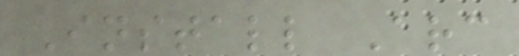Install Arc
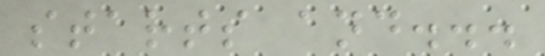starts and...
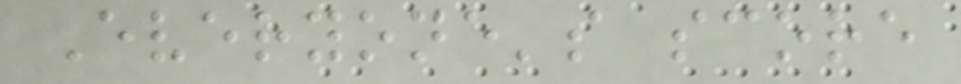Everyone's score
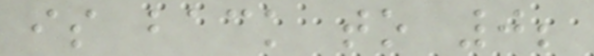is back to 0;
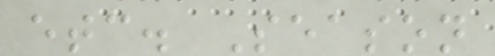etc. Season
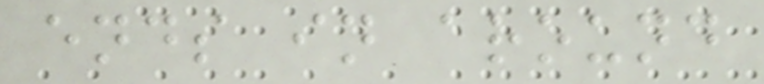ends in around
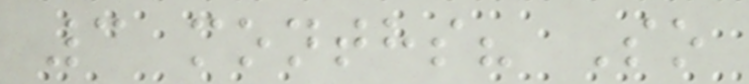3 months? So
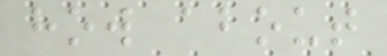how about
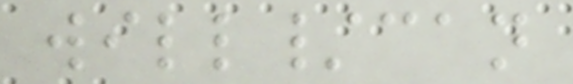will/can
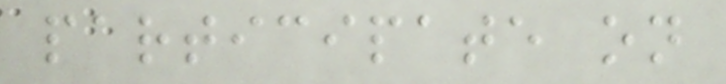participate on
